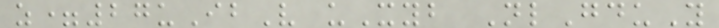z=27uIbV uXyb NlGduY
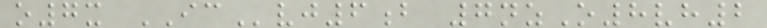o7x ICvj6b 7nzO8vh2
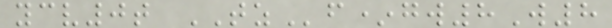ycv0t TZf*gw8W8
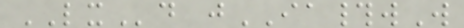LXd jIA#wW
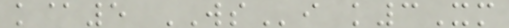k@5 WSi k3Xm
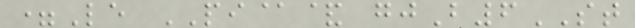=Le PI@& gjB6ST
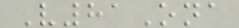V81Ona
